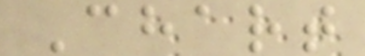Chart
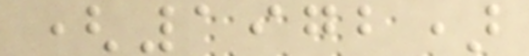(1972)
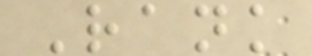Rank
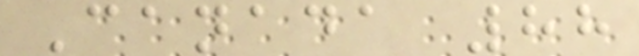Canada 88
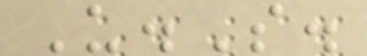U.S.
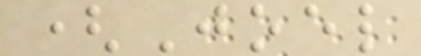(Joel
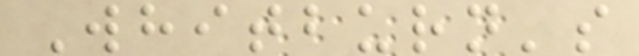Whitburn's
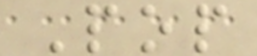Pop
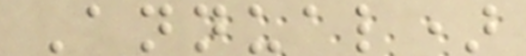Annual)
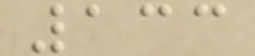133
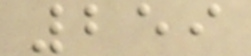259
